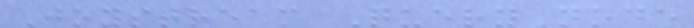Joystream QueryNode
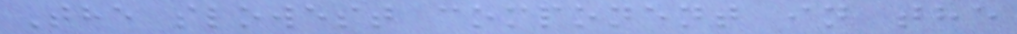The slowest component in the
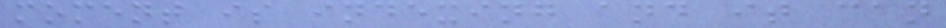moment is indexing and it can
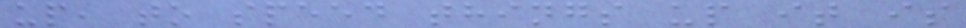up, to speed things up it is
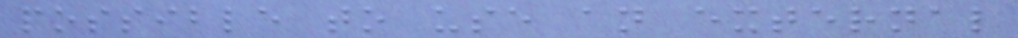possible to use an external
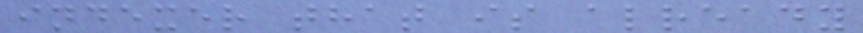indexer that is already
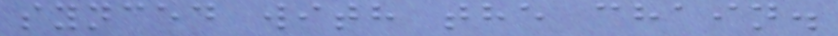synced with the chain.
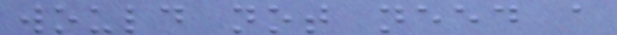would not need a
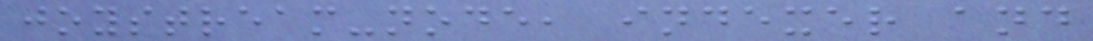joystream-node, indexer and
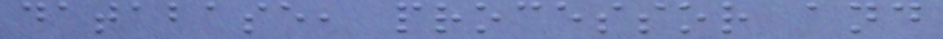database, processor and
